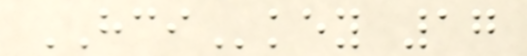HCIkey 17
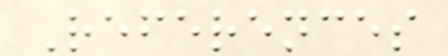References
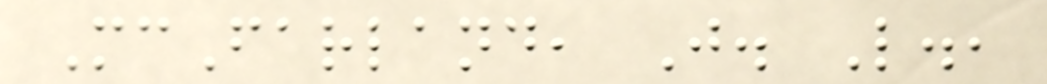McFarland, J. L.,
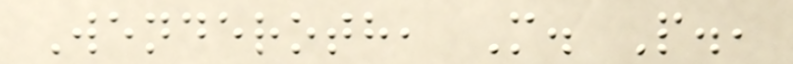Wenderoth, M. P.,
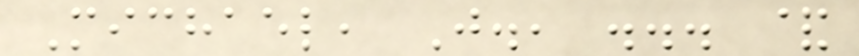Michael, J., ... &
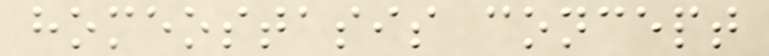homeostasis concept
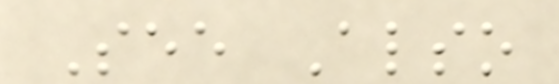See Also
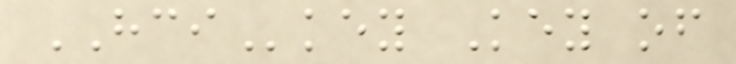HCIkey Key of
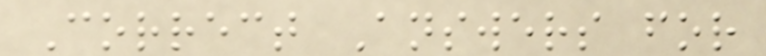Correct Answers for
